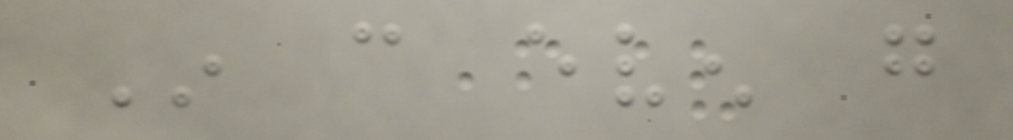In can even go
